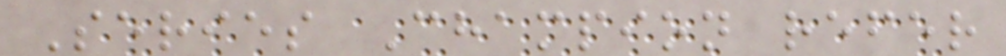Series Champion refer
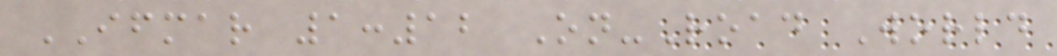IFMAR 1:12 On-Road World
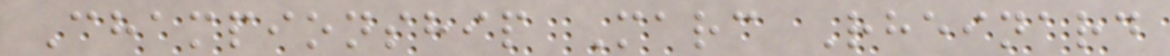Championship Marc Rheinard
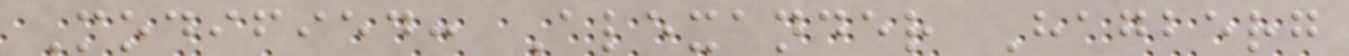Modified: Alexander Hagberg
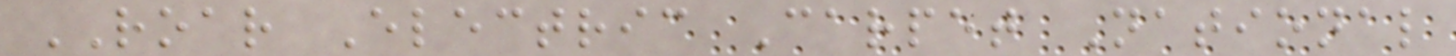ROAR Electric Carpet National
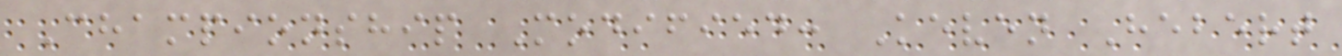Championship Modified: Keven Hebert
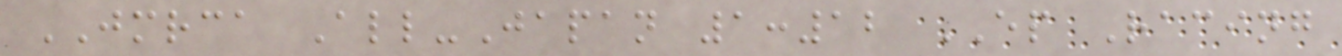JMRCA All-Japan 1:12 EP Racing
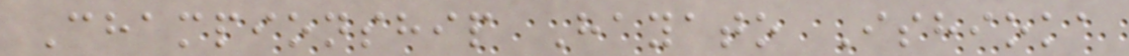Championship Hayato Ishioka
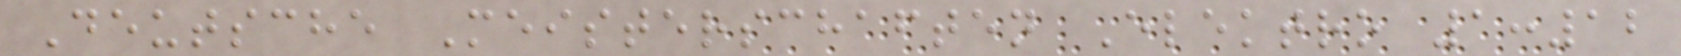Deutsche Meisterschaften Elektro 1:12
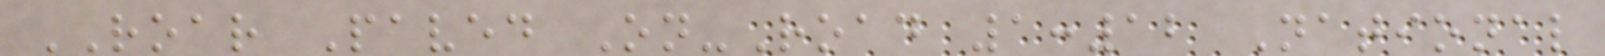ROAR Paved On-Road 1:12 National
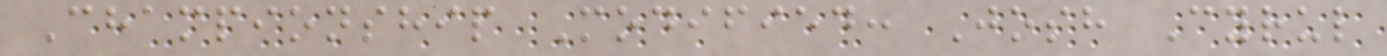Championship Modified: Josh Cyrul
